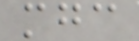mgc
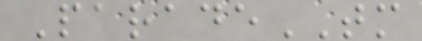ParadeTM
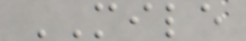MILE
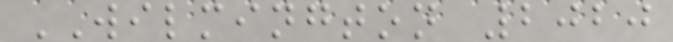WILMINGTON 2020
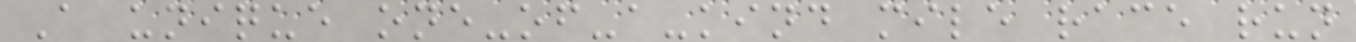A unique one-of-a-kind mile race run
